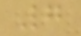7
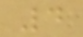4
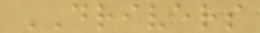DRIVERS
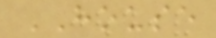HOUSE
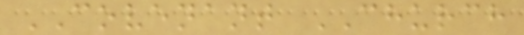COVENANT CHURCH
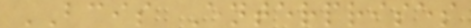BCIS Enterprises
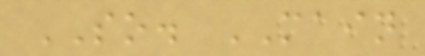SO. MAIN
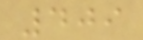409
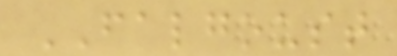FALGOUST
